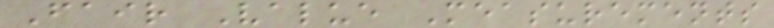Fair Value Measurements
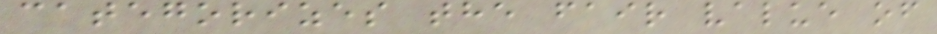categorizes the fair value of
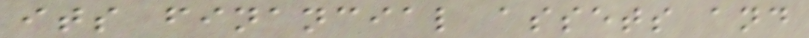its financial assets and
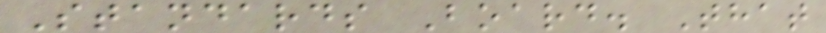Standards Board. That
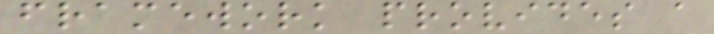framework provides a
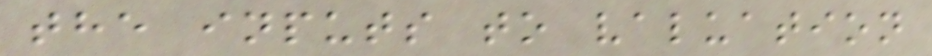the inputs to valuation
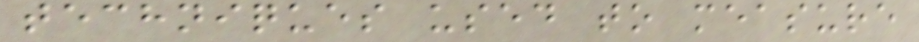techniques used to measure
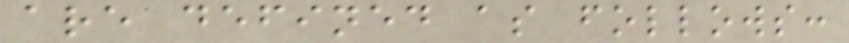are defined as follows:
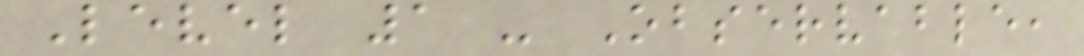Level 1 - Observable,
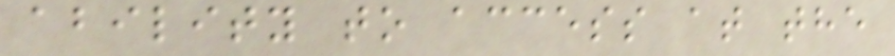ability to access at the
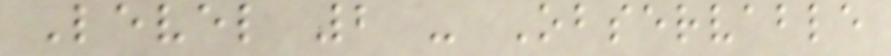Level 2 - Observable
